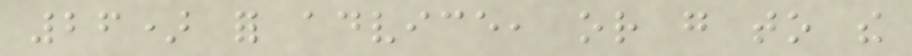26) for advice, or go to the
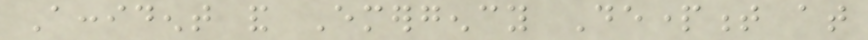Accident and Emergency Department at
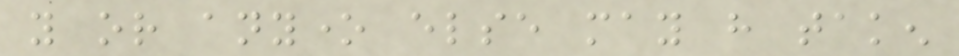you or anyone else may have taken
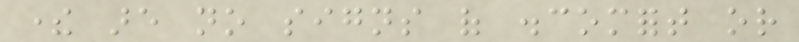there are no signs of discomfort or
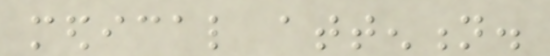medical attention.
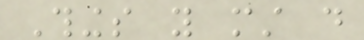Things you must do
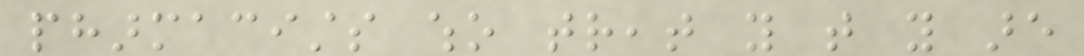pharmacists who treat you that you are
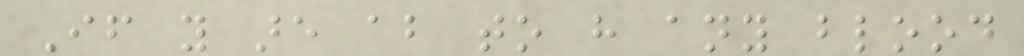If you are about to have any blood
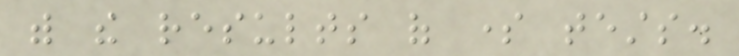with the results of some tests.
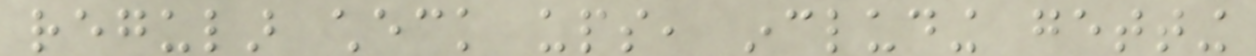regular check ups, including getting
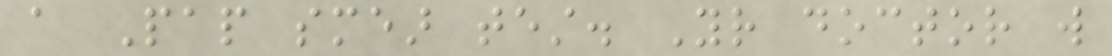a Pap smear test. Your doctor will
